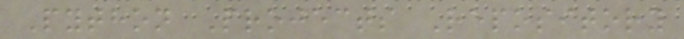Python Projects Repository
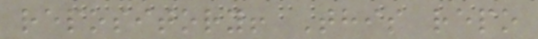repository! This repo
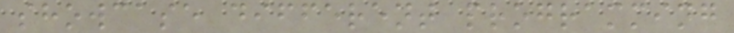showcase different programming
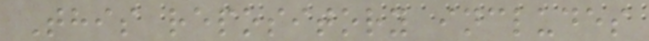This repository includes
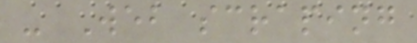- Web scraping
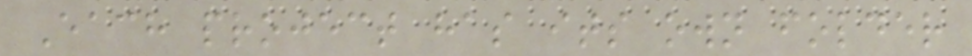Each project has its own folder
